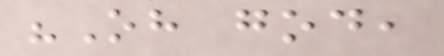"Oh god,
